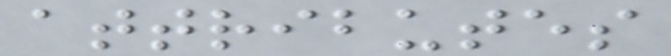attributes
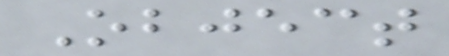Object
